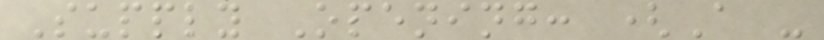Supply Opening: (A -
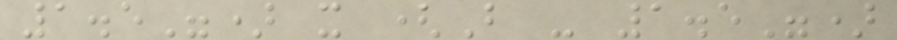1.5") x (B - 1.5")
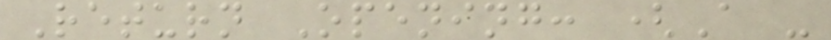Return Opening: (A -
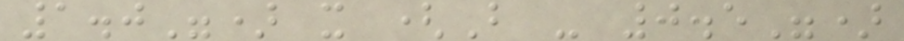1.0") x (B - 0.5")
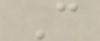C
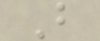B
